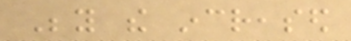Beyond the increased
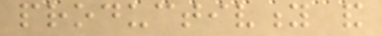productivity and
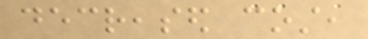decreased cost,
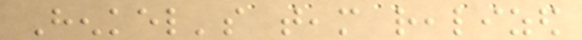Henkel's team realized
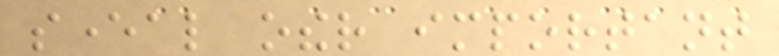several other important
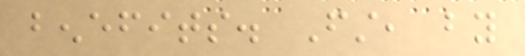benefits. First, by
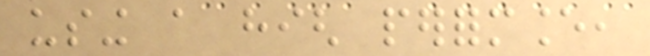using a high performance,
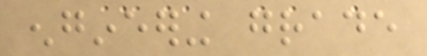engineering grade
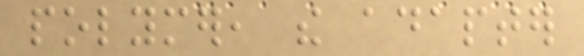polymer, the adapter
